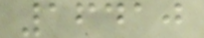16410
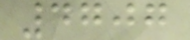4707
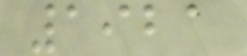1921
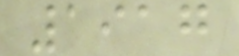1917
